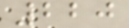220
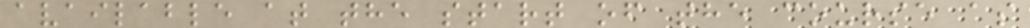available at the start of the course as
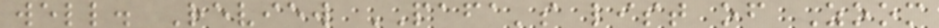well. Review PAFA's list of Zoom
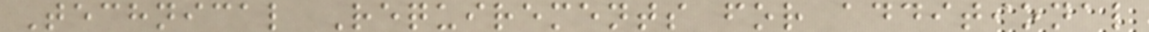Technical Requirements for additional
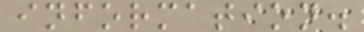information.
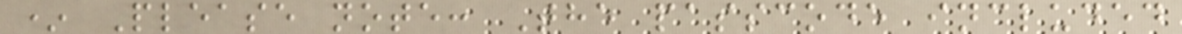* Please note: The passcode included
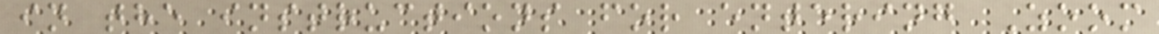in the instructions for entering Zoom
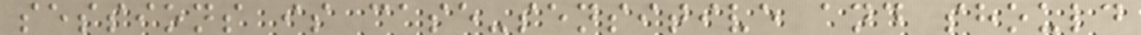sessions is case-sensitive and should
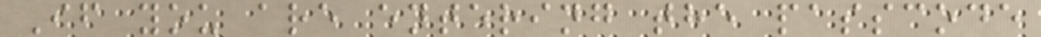If you are entering the passcode
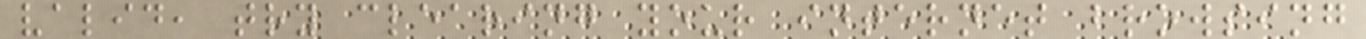valid, try clearing your internet browsing
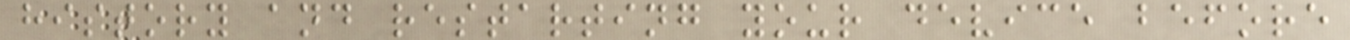history and restarting your device before
